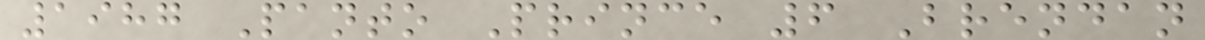1987 Panto Prince 6 Brendan
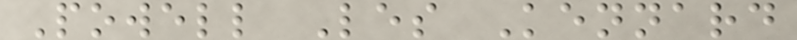Powell Les Kennard
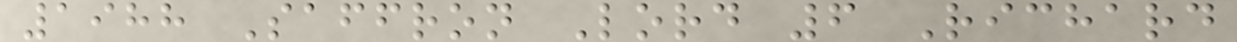1988 Saffron Lord 6 Richard
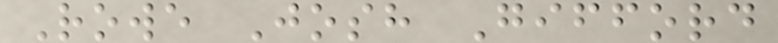Rowe Josh Gifford
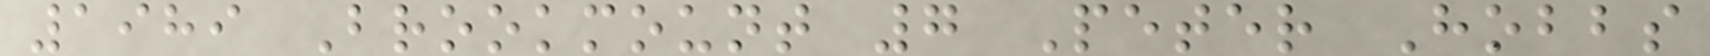1989 Brookmount 7 Peter Hobbs
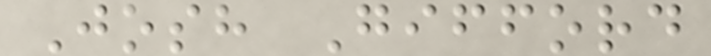Josh Gifford
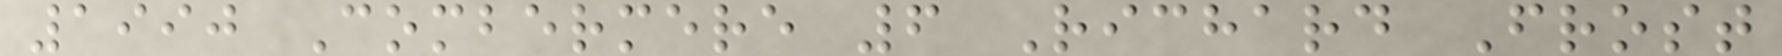1990 Combermere 6 Richard Frost
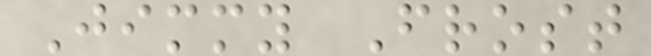Jimmy Frost
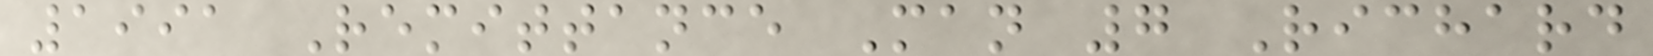1991 Remittance Man 7 Richard
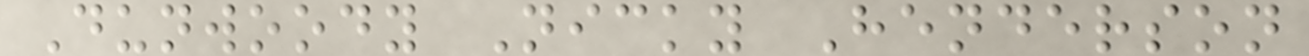Dunwoody Nicky Henderson
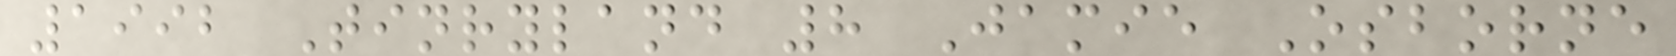1992 Tinryland 8 Jamie Osborne
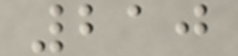210
